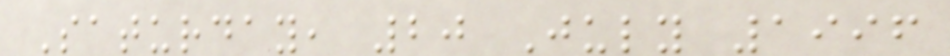Saturday, 20 July 1996
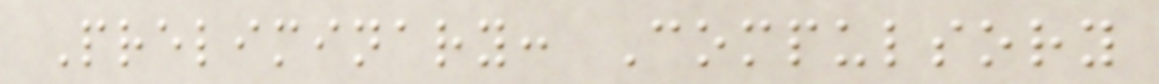Preliminary: Compulsory
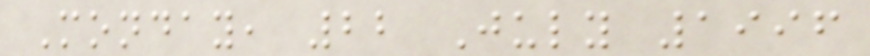Monday, 22 July 1996
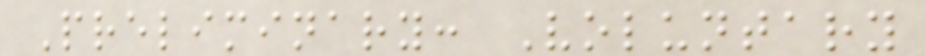Preliminary: Voluntary
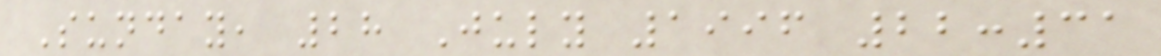Sunday, 28 July 1996 22:31
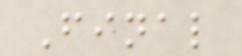Final
